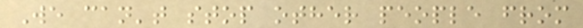We can't stop other people from
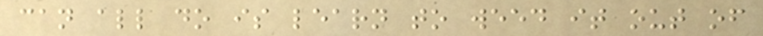can all do is learn to weed it out of
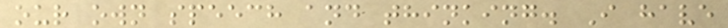our own speech and thinking. I have
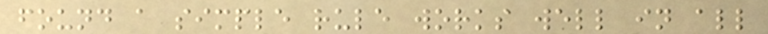found a simple rule works well in all
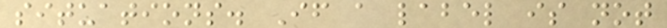situations. If a label is not
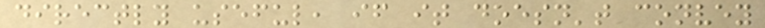directly useful, if it doesn't convey
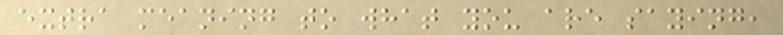extra meaning to what you are saying,
